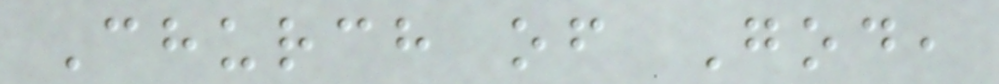Church of God,
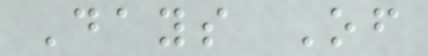Days Of
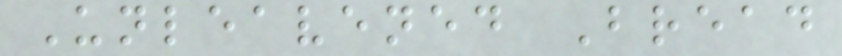Unleavened Bread
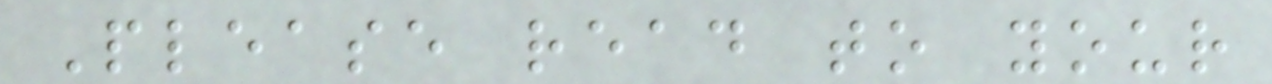Please read to your
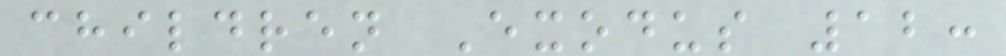children Exodus 12:
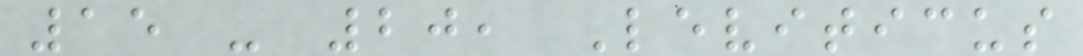15 - 20, Leviticus
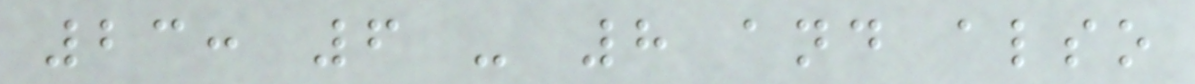23: 6 - 8 and also
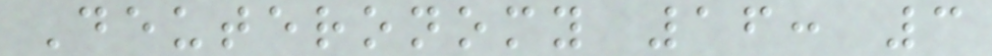Deuteronomy 16: 3
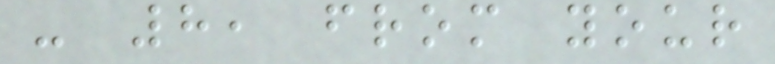- 8, from your
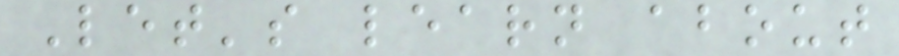Let's learn about
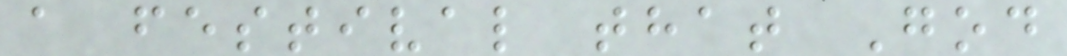a festival that God
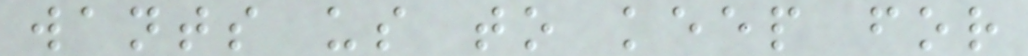wants us to keep for
